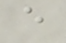e
